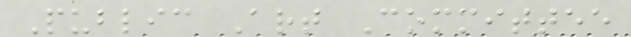Public Art Committee
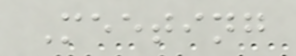Meeting
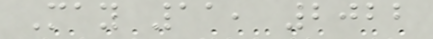May 11, 2022
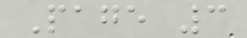Page 3
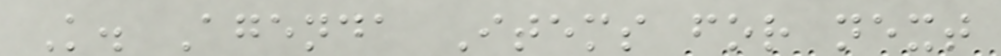K. Agenda Items for next
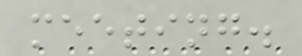meeting.
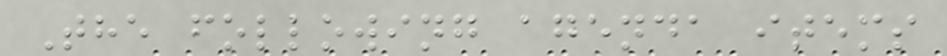The following agenda items
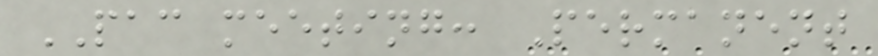PAC meeting: Permanent
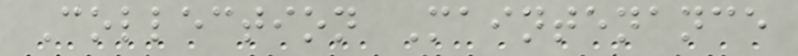Collection Maintenance
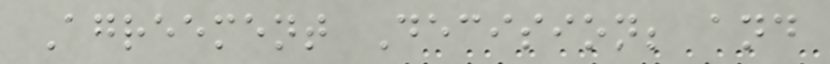Agreement Decision; and
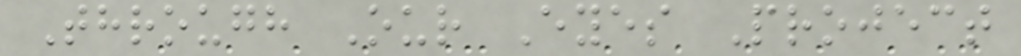Through Our Eyes Project
